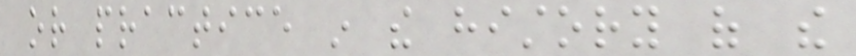or practice in the history of the
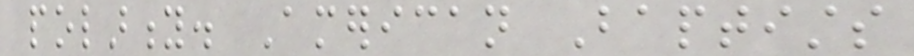polarity. American Baptists
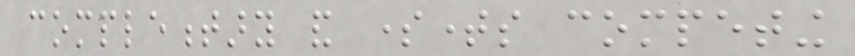complementary and sometimes competing
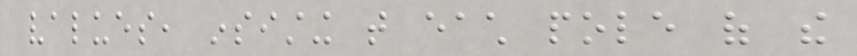values, insisting that each pole of the
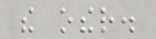the other.
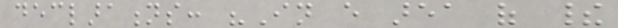declarations: "In every area of their
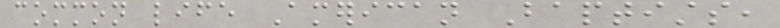common life American Baptists,
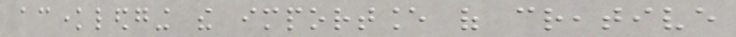acknowledging the importance of creative
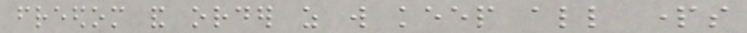freedom and order as will keep all parts
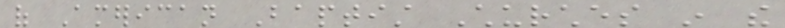of American Baptist Churches in the
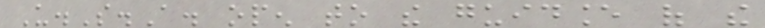U.S.A. open to the guidance of the
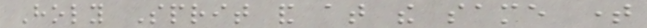Holy Sprit and at the same time
